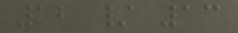12 / 13
